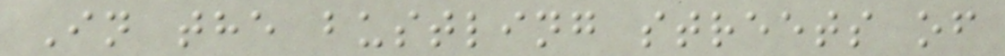In the bustling streets of
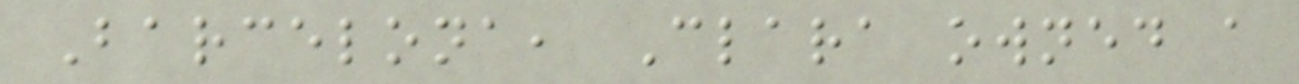Barcelona, Clara owned a
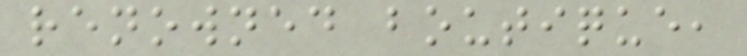renowned boutique,
